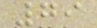79
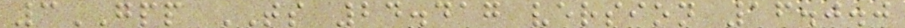3GPP TS 24.417 version 16.0.0
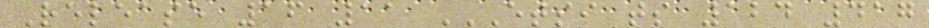Release 16 11 ETSI TS 124 417
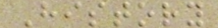History
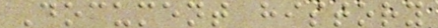Document history
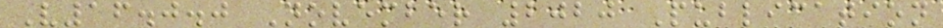V16.0.0 November 2020 Publication
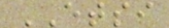ETSI
